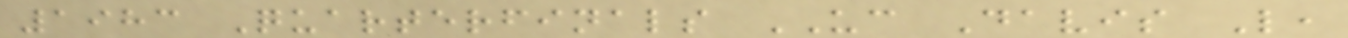1983 Quarterfinals UC Davis L,
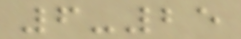6-25
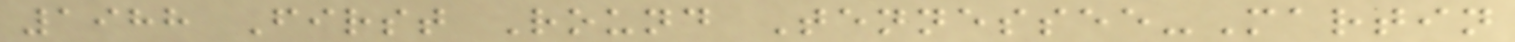1988 First Round Tennessee-Martin
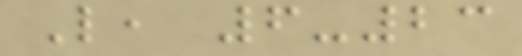L, 6-23
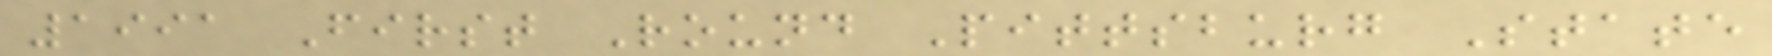1991 First Round Pittsburg State
